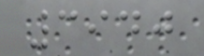3940
